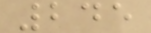245
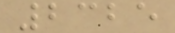2325
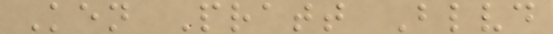Ken Pratt Blvd
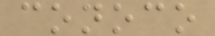conoco
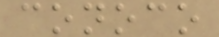conoco
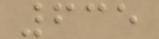635
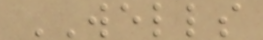WELLS
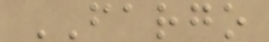FARGO
